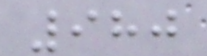980
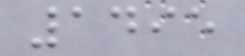1495
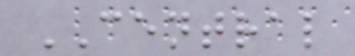CENTRAL
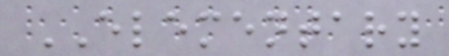ELEMENTARY
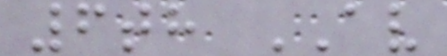6th AV
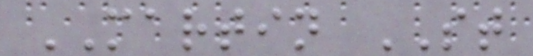MARTIN ST
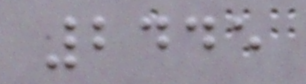2445
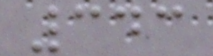343
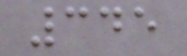345
